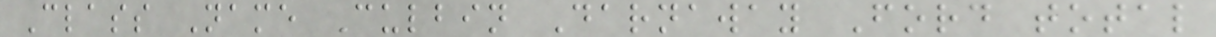Class Name Culbin Darnaway Ford total
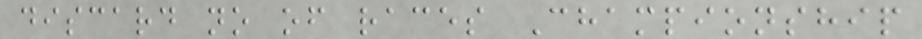discard no of races Championship
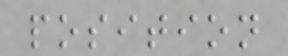position
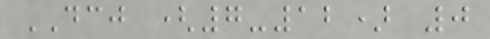DCJ (7-12) 0
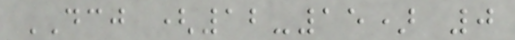DCJ (12-15) 0
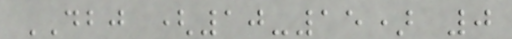DBJ (10-15) 0
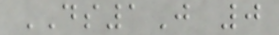DS1J 0
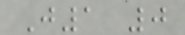J1 0
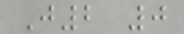J2 0
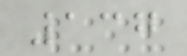137
